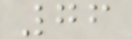76
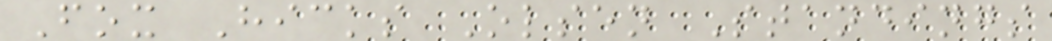Fox Hicks Olsen Standings
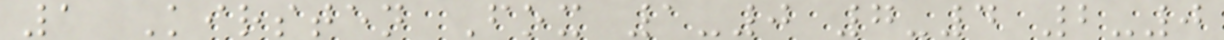1 Kirsten Fox 1-0 7-4 2-0
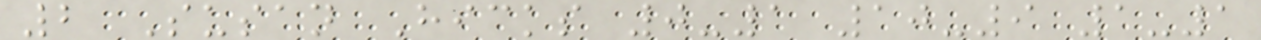2 Susan Hicks 0-1 10-9 1-1
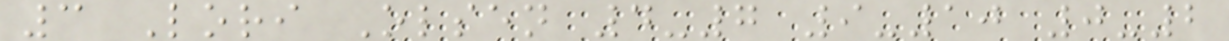3 Lori Olsen 4-7 9-10 0-2
